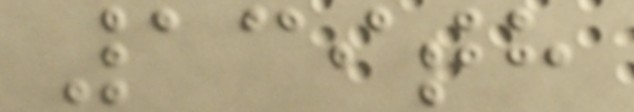139th
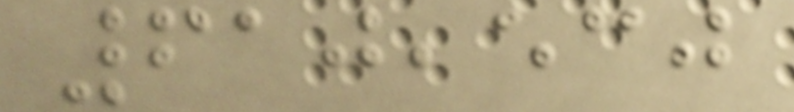610,530
